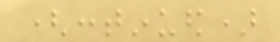(continued)
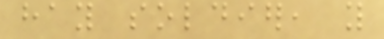hay soldier, you
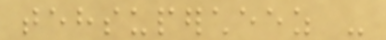tehsupercheez -
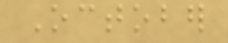October
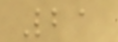21
